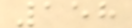158
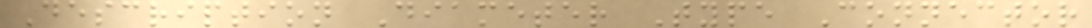Description Diameter Type Connector
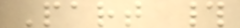Part #
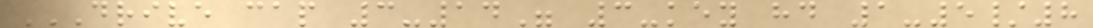DRIVE CAP 3-14" 3-KEY HD 1-5/8
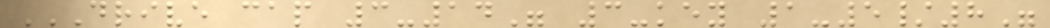DRIVE CAP 3-14" 3-KEY 1-5/8"
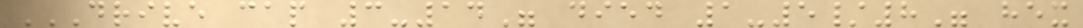DRIVE CAP 3-14" DIED 1-5/8" HEX
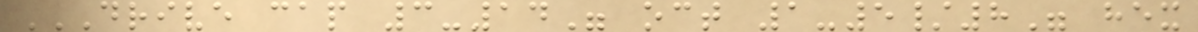DRIVE CAP 3-14" OCT 1-5/8" HEX
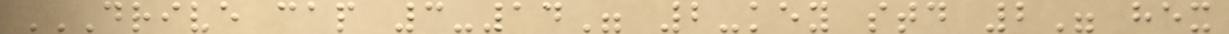DRIVE CAP 3-14" 2-KEY STD 2" HEX
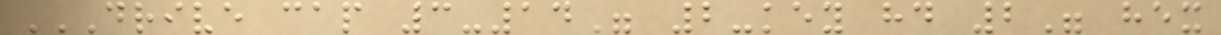DRIVE CAP 3-14" 2-KEY HD 2" HEX
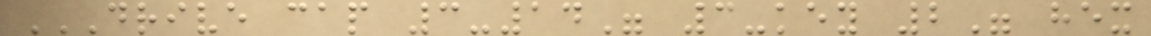DRIVE CAP 3-14" 3-KEY 2" HEX
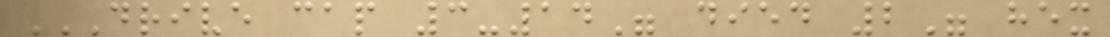DRIVE CAP 3-14" DIED 2" HEX
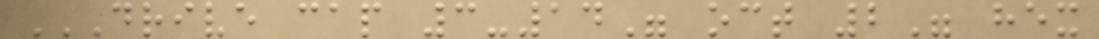DRIVE CAP 3-14" OCT 2" HEX
